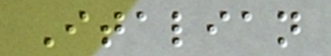Italian
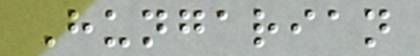Hungarian
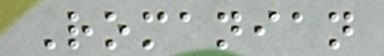Romanian
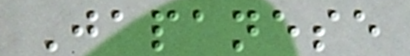Japanese
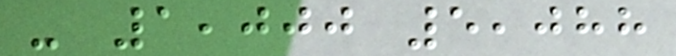- 1,000 5,088
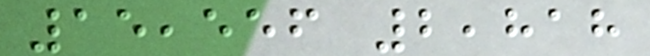15,556 2,818
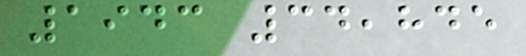1943 34,845
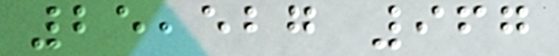25,527 967
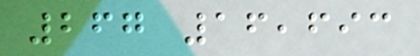267 16,693
